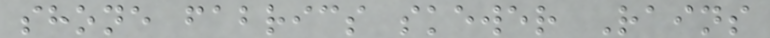shone fabrics skewer Rains
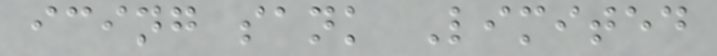icing sank Limited
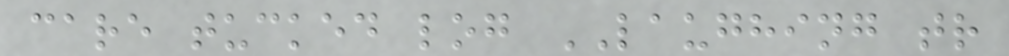care tucked log LAUGHING tr
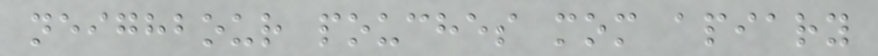neighbour pouches mom apiary
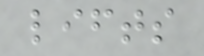lifts
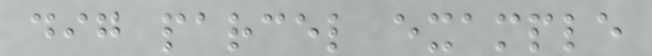dig parcel example
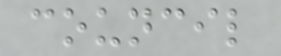council
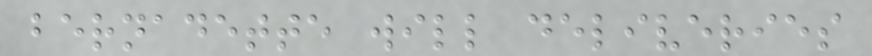bernadette will deliveries
